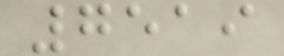7519
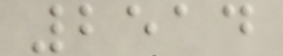2514
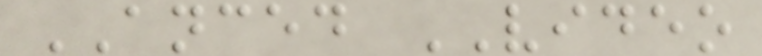ANCED VIDEO
